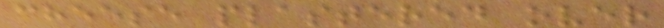cheese plastered over
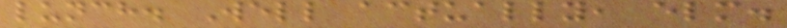lunch. Well actually, elm.
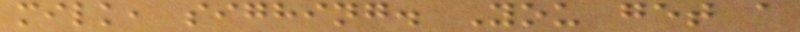milk, sighing. You get a
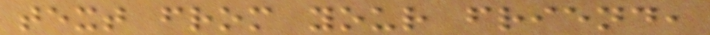text from your friend,
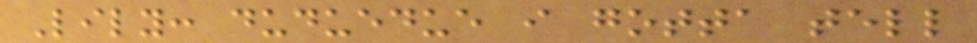Lily: duduedue i gotta tell
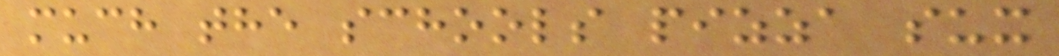much the schools pizza sux
